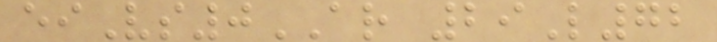eiVs0AR 29L72
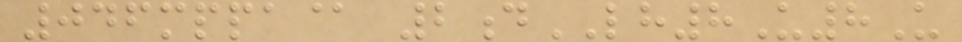046mppa@ 2dLH8U8U
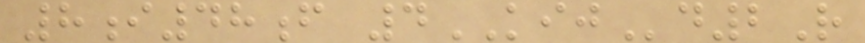8i48f 4KIJd2R
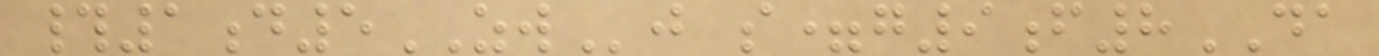#1d5ZWj s=g9f8DA
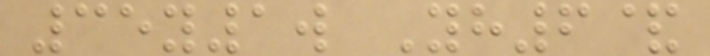35y1w Yh6&
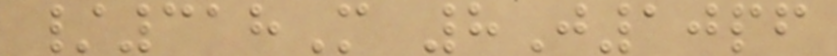/318M 8J10pf
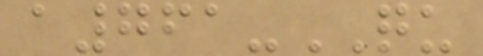a761-QU
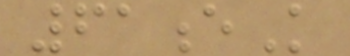61eK
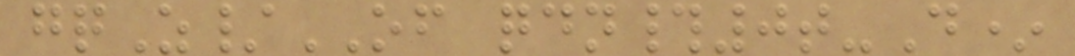gqZ/OF qdn#0t-D*
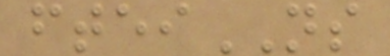fteiNS
